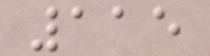115
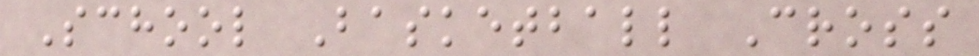School Basketball Cross
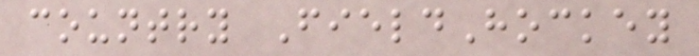country FieldHockey
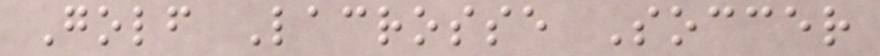Golf Lacrosse Soccer
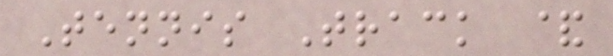Tennis Track &
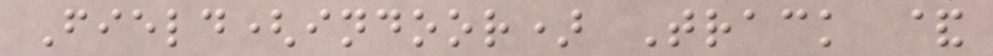Field(indoor) Track &
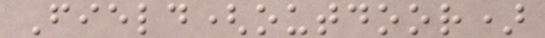Field(outdoor)
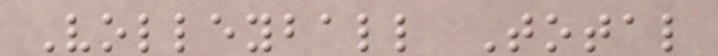Volleyball Total
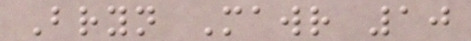Bryn Mawr 10
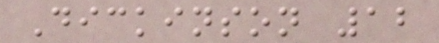Dickinson 12
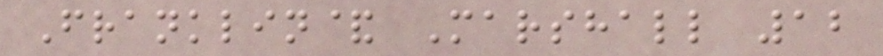Franklin& Marshall 12
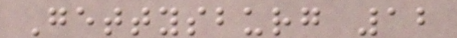Gettysburg 12
